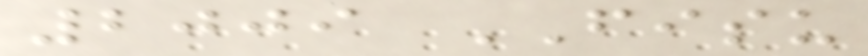2009 FISU
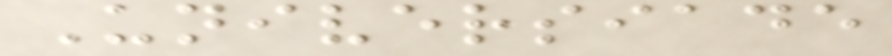Universiade
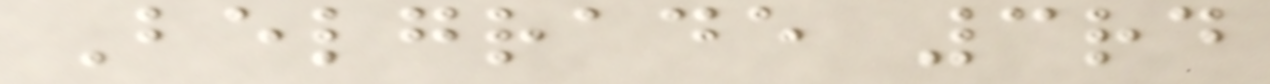Belgrade 3rd
